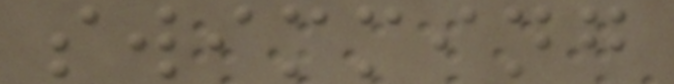swimming
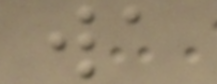wa
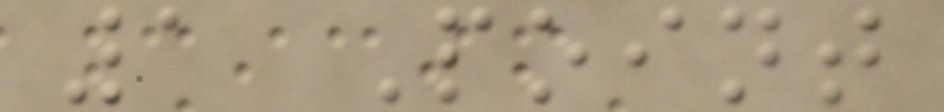1 Point
